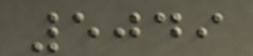5049
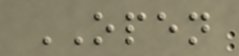OPEN
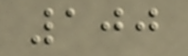100
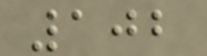102
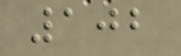102
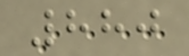880
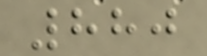880
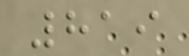819
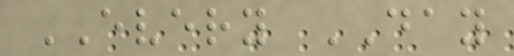EVERY DAY
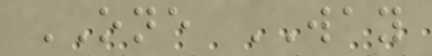ONE WAY
